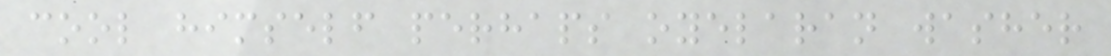cool himself perhaps oyelaran washer
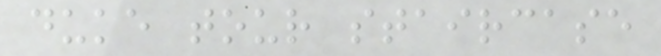duke tour staircase
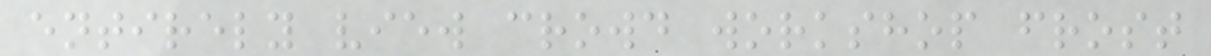entirely view crowd workshop frost
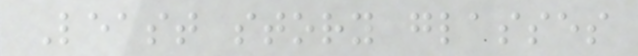Least story glasses
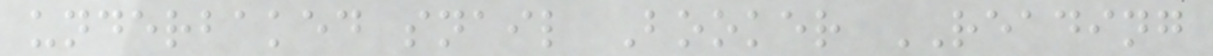underbaked snail Booker READING
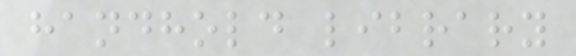handhold library
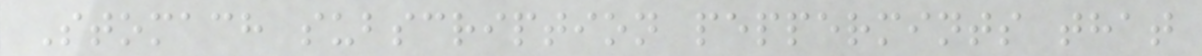Stomach subscription peppermints that
